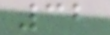32
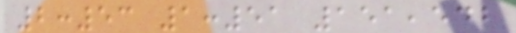2:53 1:51 151,542
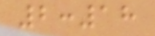2:18
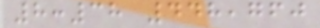8:38 448,760
